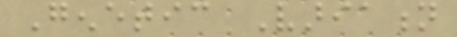Genetic Variation
